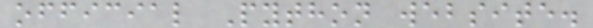official Python website.
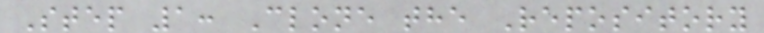Step 1: Clone the Repository
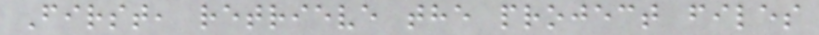First, retrieve the project files
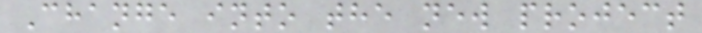Change into the new project
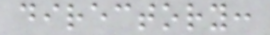directory:
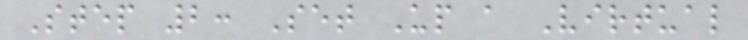Step 2: Set Up a Virtual
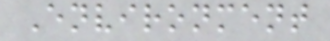Environment
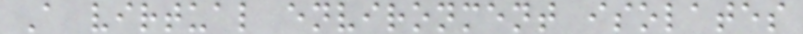A virtual environment isolates
